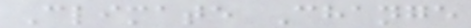Climate Change
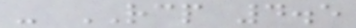- RCP 4.5
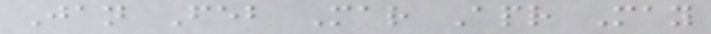Jan Feb Mar Apr May
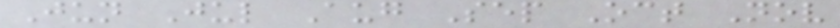Jun Jul Aug Sep Oct Nov
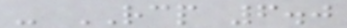- RCP 6.0
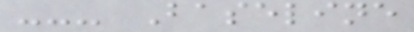--- Baseline
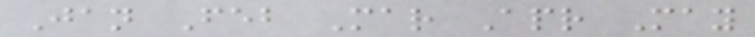Jan Feb Mar Apr May
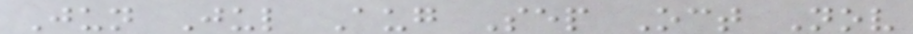Jun Jul Aug Sep Oct Nov
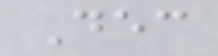Dec
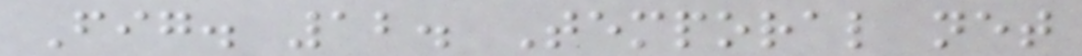Fig. 12. Temporal net
